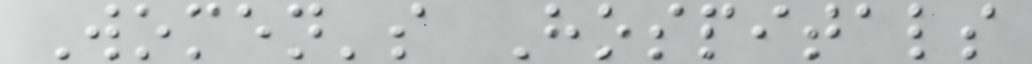Women's Hospitals
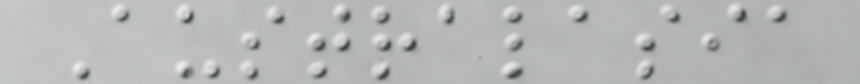Australasia
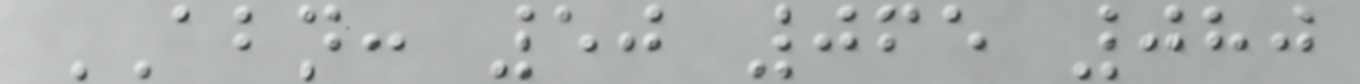ABN: 50 065 080
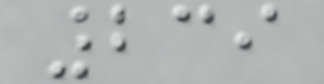239
